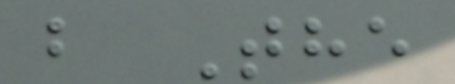b The
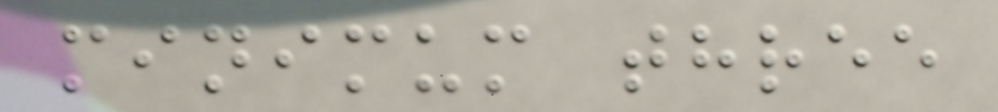minimum three
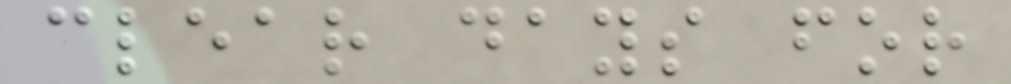clear days for
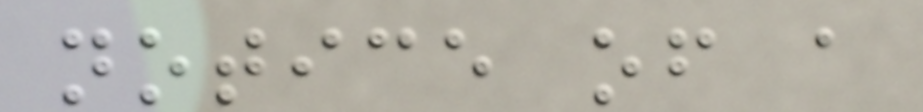notice of a
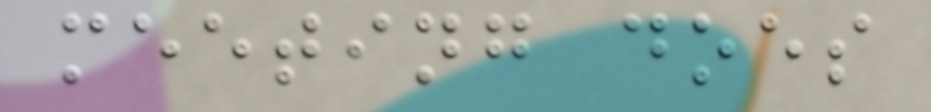meeting does
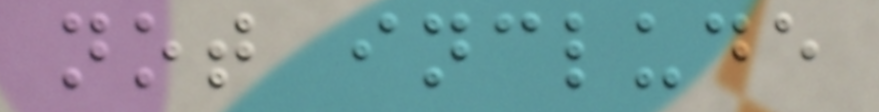not include
